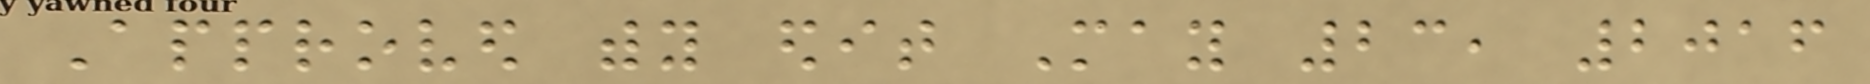Approved withy edit May 23, 2016
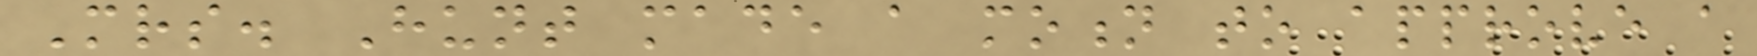Mrs. Hunt made a motion to approve a
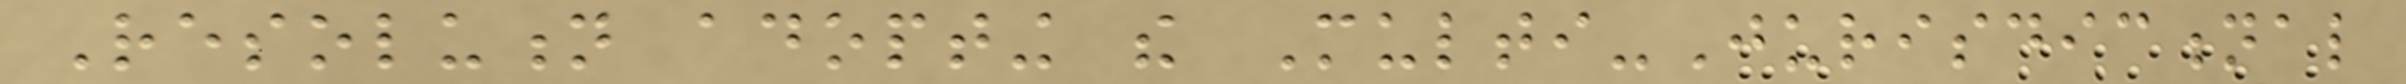Resolution adopting the Multi-Jurisdictional
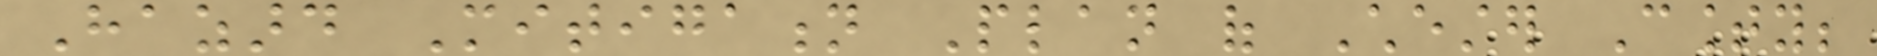Hazard Mitigation Plan of Chester County;
